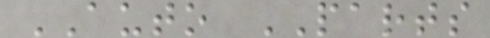AUTO PARTS
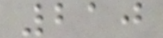210
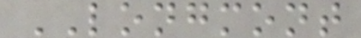LONGMONT
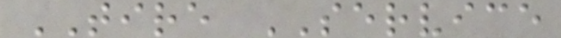TIRE SERVICE
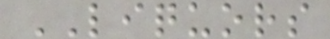LIQUORS
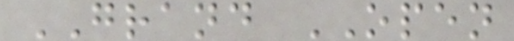GRAND OPEN
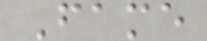Fame
